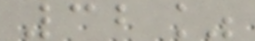32%
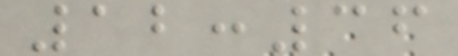12:36
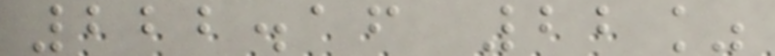222.16 22%
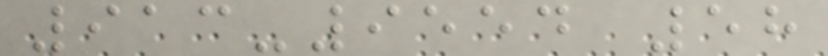913-9554 58
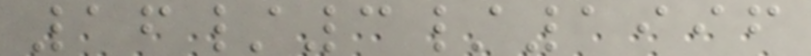16/3/1996
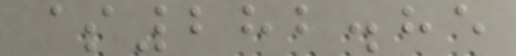$282.85
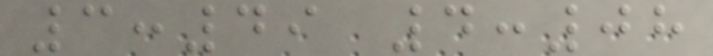3:49 4:08
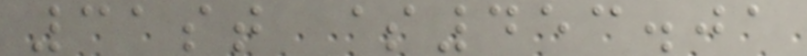31st $453.01
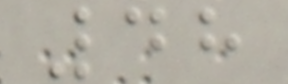48
